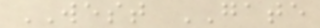WEST GATE
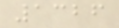1326
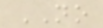NO
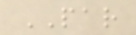PAR
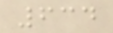634
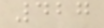427
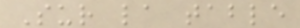Sur la table
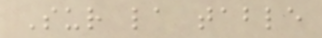Sur la table
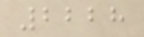2228
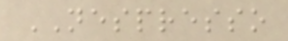NESPRESSO
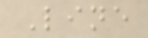Line
